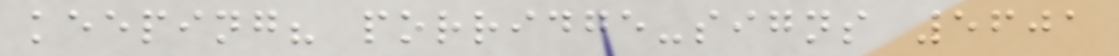keeping? porridge-signs 5601
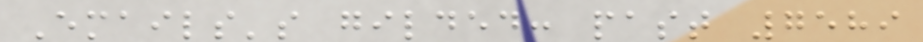Emails's gilded: past 7589
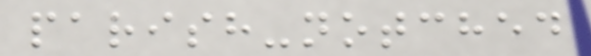parish-notched
